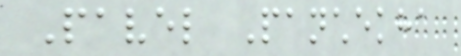Pavel Panchekha
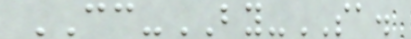CC-BY-SA.
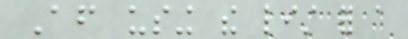After using the list for a
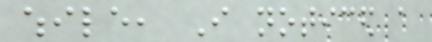while, I noticed a
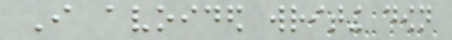I avoided writing down
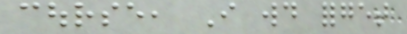course, I would forget
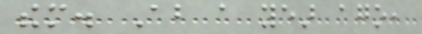them. About a year ago,
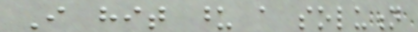I hit upon a solution
